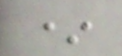*
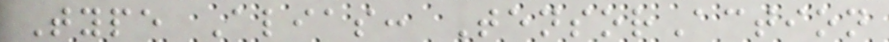Type Alias: TensorAction
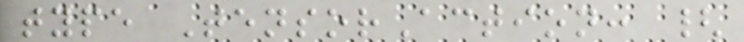type TensorAction: {
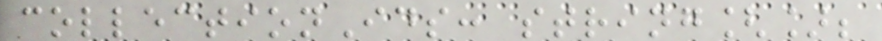collectionIds: string[];
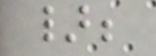};
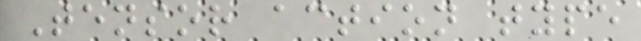Tensor action type
